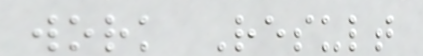work Result
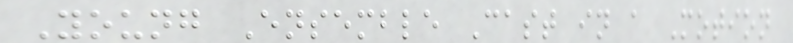Young Ensemble Cast in a Motion
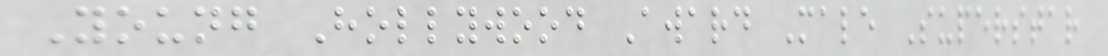Young Hollywood Award Male Superstar
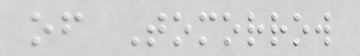of Tomorrow
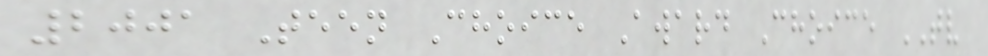2001 Teen Choice Award Choice TV
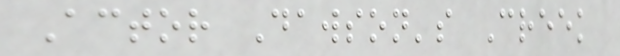Actor Dawson's Creek
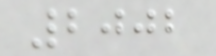2002
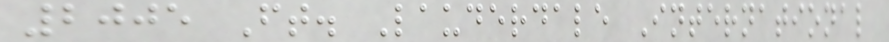2005 Ft. Lauderdale International
